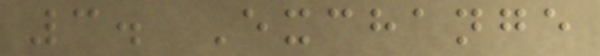3. Exchange
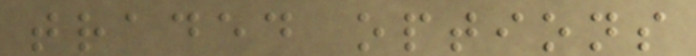traded options
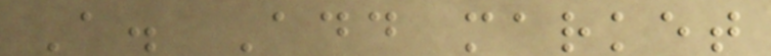A. Add market
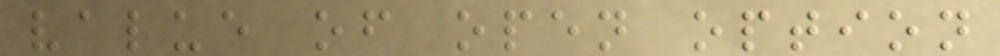value of open option
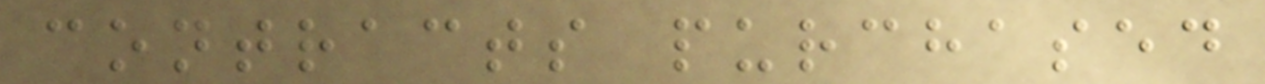contracts purchased
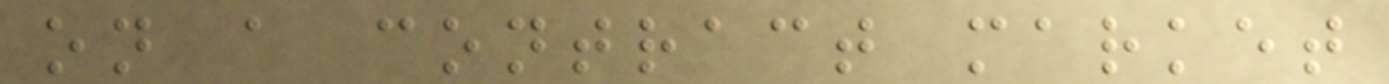on a contract market
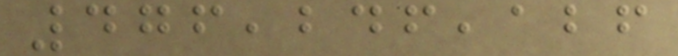476,246,126
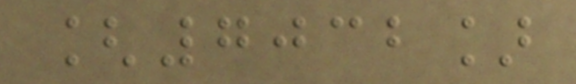[7032]
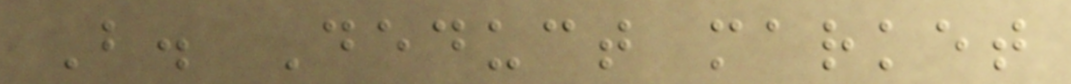B. Deduct market
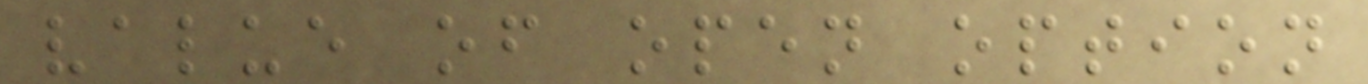value of open option
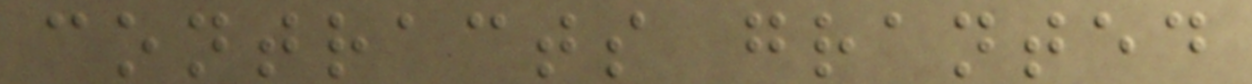contracts granted
